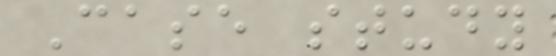Case study
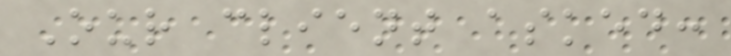Our client asked:
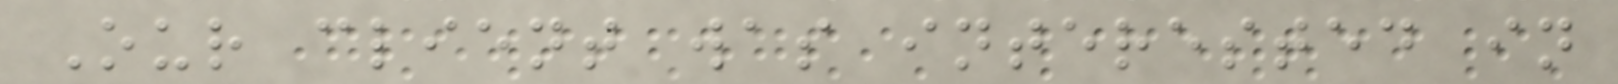Our client was interested in
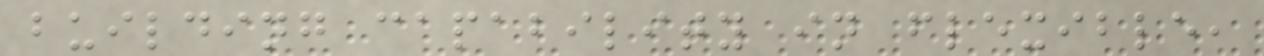building capability in flexible,
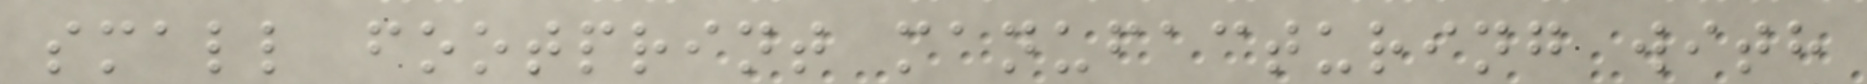small footprint manufacturing with
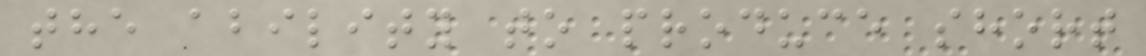the ability to produce short
